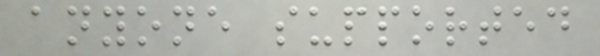anyone supported
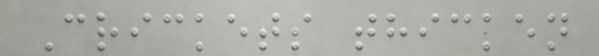Crickets thicken
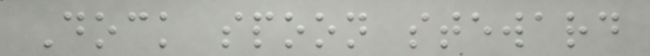Dock spoon steward
